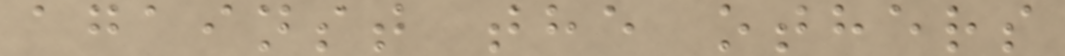against the others
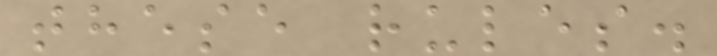these rules.
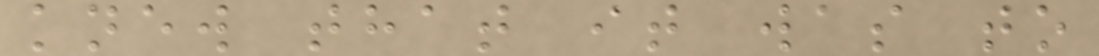knew that it was to
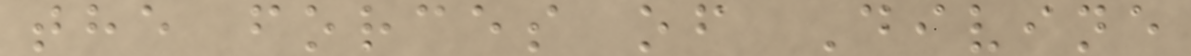the forces of Divine
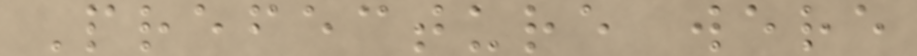Prefecture were
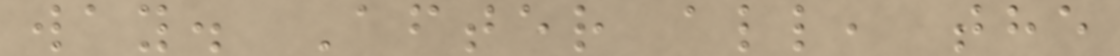way. After all, the
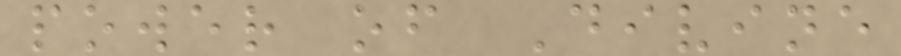power of Divine
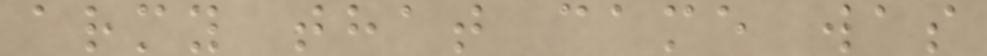army that came was
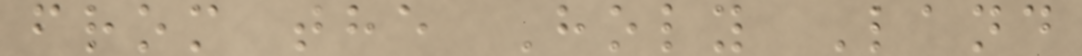from the Holy Land
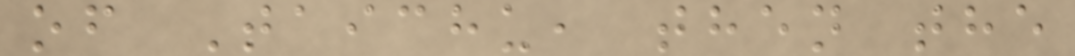of Taichu, then the
